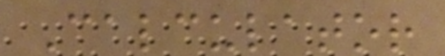Calculator
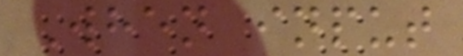When input
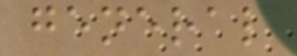general
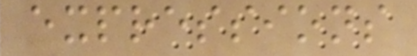expressions
